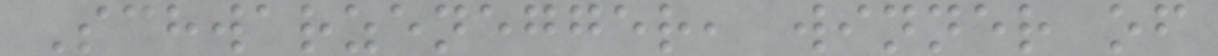Schwarzenegger, winner of
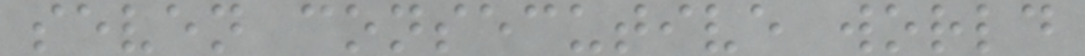seven consecutive world
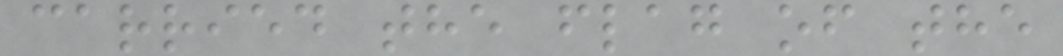carried the flag of the
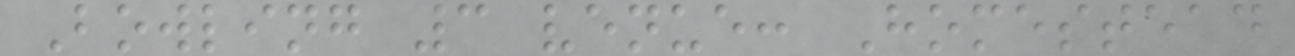Bowling 3 venue: Homestead
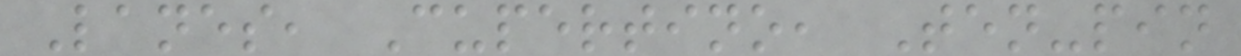Lanes, Cupertino, Ten-pin
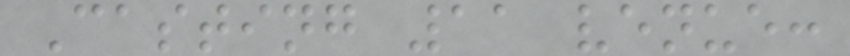Casting 11 venue:
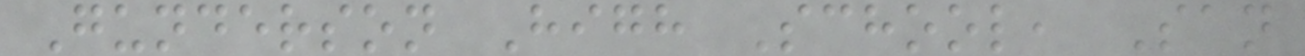Gunderson High School, San
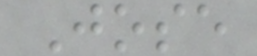Jose
